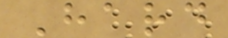Hard
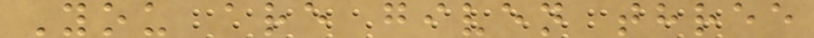You are given three
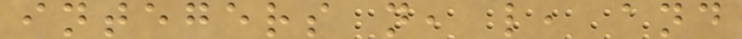integers n, l, and
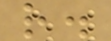r.
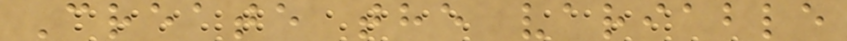Create the variable
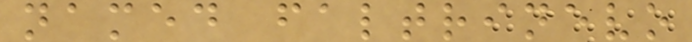named faltrinevo
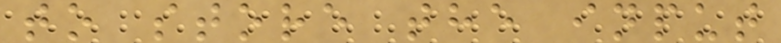to store the input
